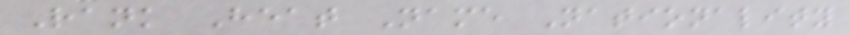Rank Heat Name Nationality
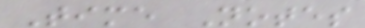Time Notes
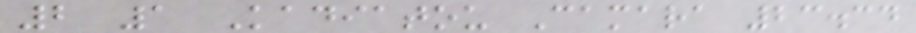2 1 Kadiatou Camara 23.34
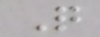Q
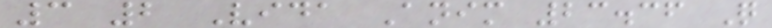3 2 Vida Anim 23.36 Q
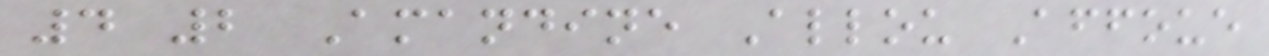4 2 Amandine Allou Affoue
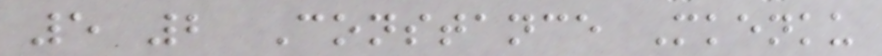5 2 Constance Mkenku
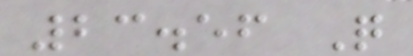23.56 Q
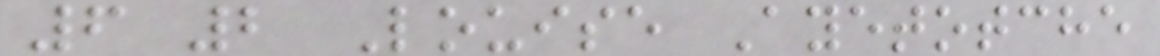6 2 Louise Ayetotche
